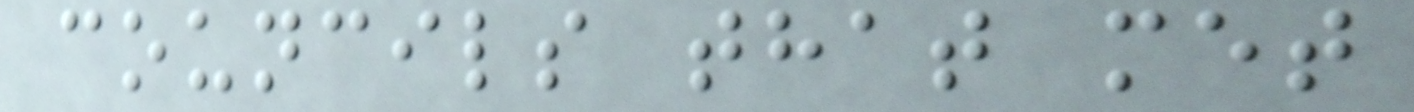councils that met
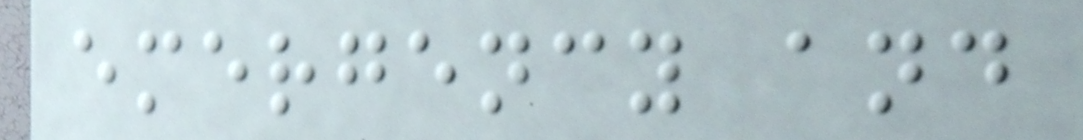emergency and
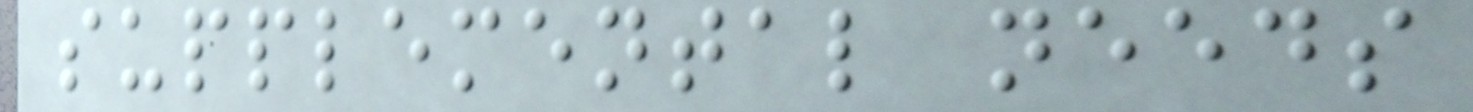supplemental needs
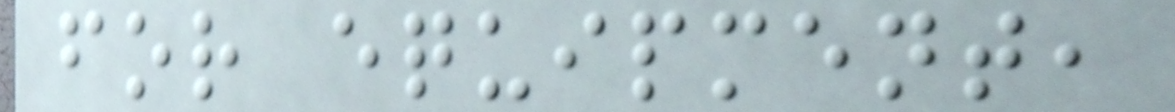for equipment,
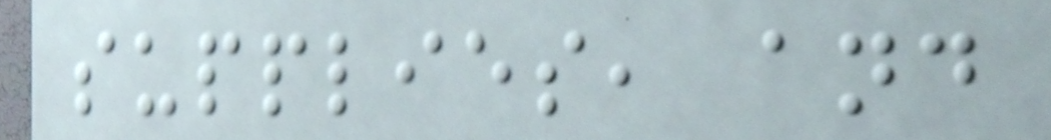supplies, and
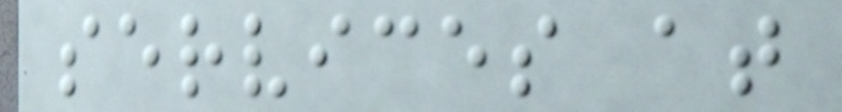services at
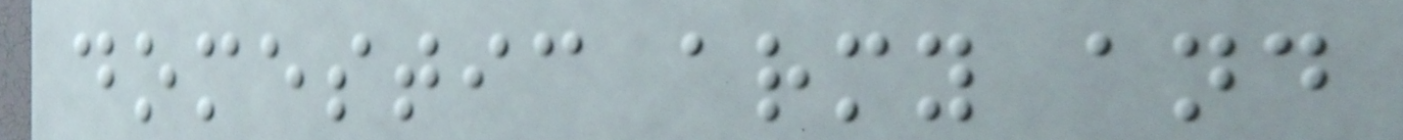domestic army and
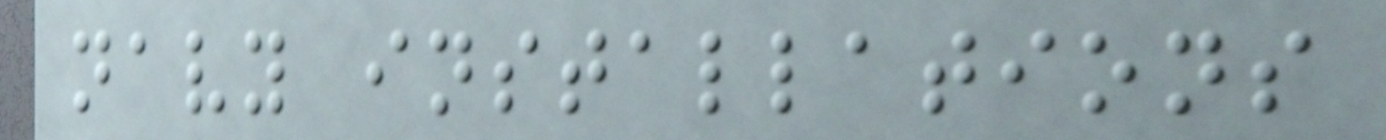navy installations
